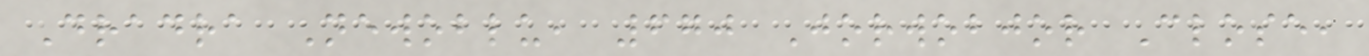Dradra Newoblu, 670 Jorwobjor Close,
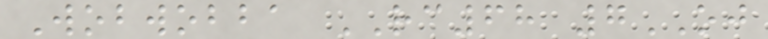Wobwobba RC68 7OJ
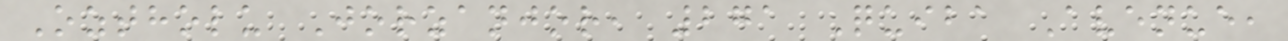Oztholu Jorzanjor, 271 Quiba Avenue,
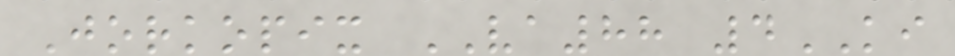Jorkopix VA88 4KI
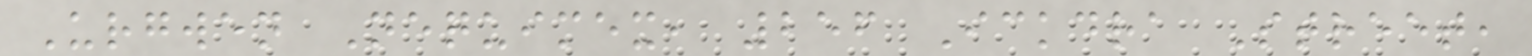Urgwen Nequimex, 256 Ickdra Street,
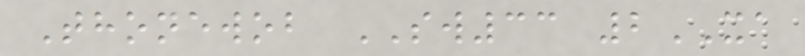Thonewob SW33 2XA
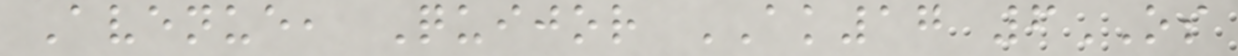Avenue, Quijor AK17 6OS
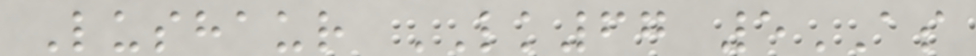Lushaur LK67 5AS
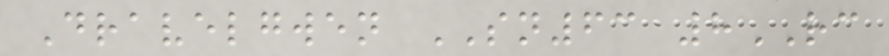Dravelgwen SN63 8RC
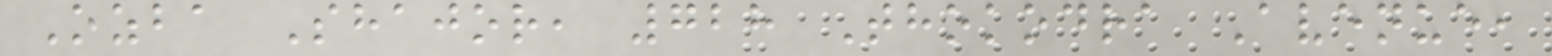Ozba Shajor, 728 Thokodra Avenue,
